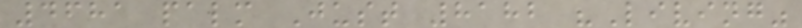4681 palm Just 8182 "Living"
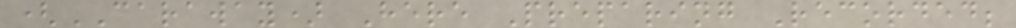(CARAWAY) Here Preparing Recorded;
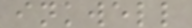inkwell
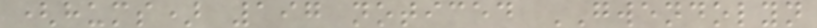(hums) 197 noticed GWENDOLYN
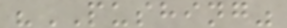"PUSHING"
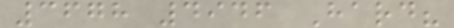3678 4946 Hard?
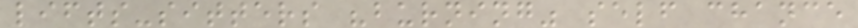lifts-sitters "burning" self chance
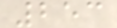253
